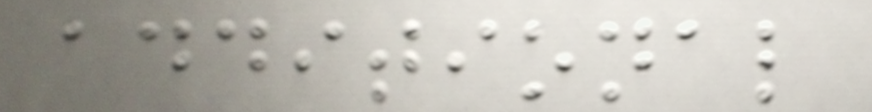additional
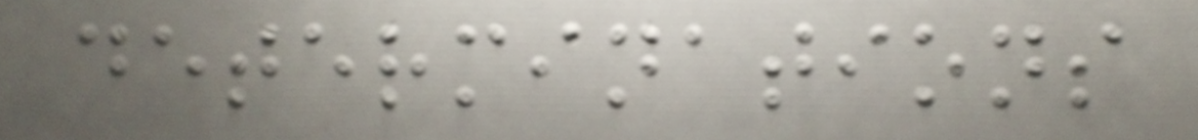determinations
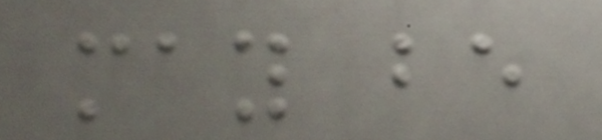may be
